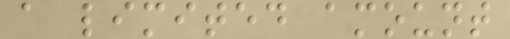a limited amount
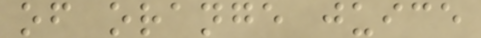of orange juice
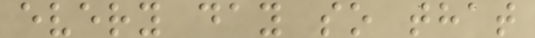every day so that
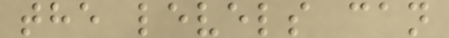the levels can
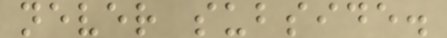never subside.
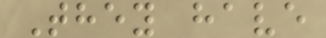They have
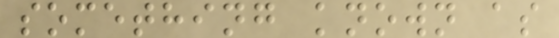something known as
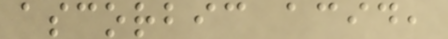ascorbic acid,
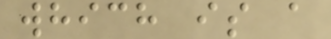which is a
